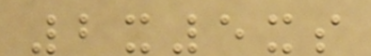2x5xs
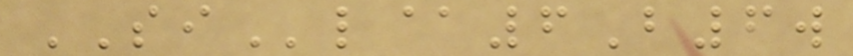SIl@6B6w
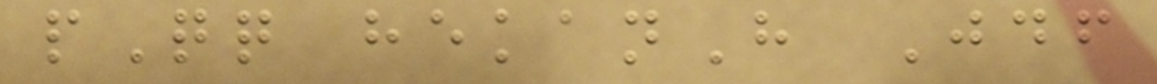pQq hekanH Jdf
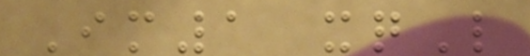Im1 xqL
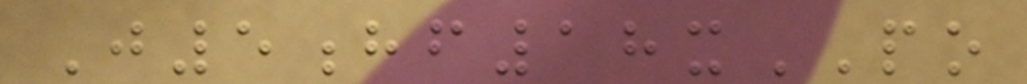J5hf18xPO
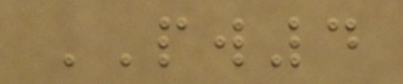PW4
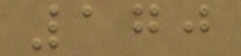170
